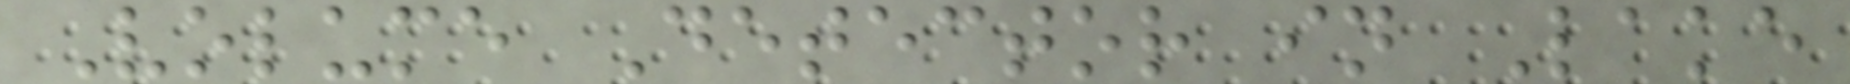Volume Detector in Lake
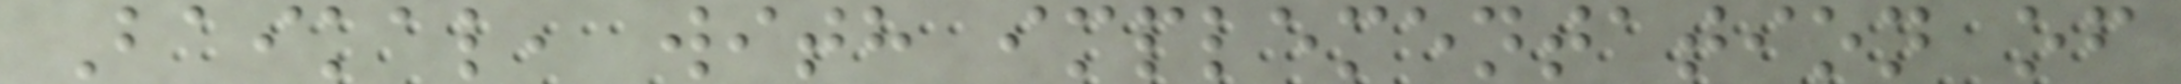Baikal, with implementation of
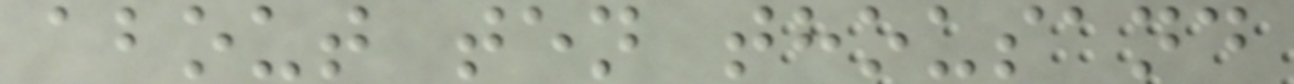about ten thousand
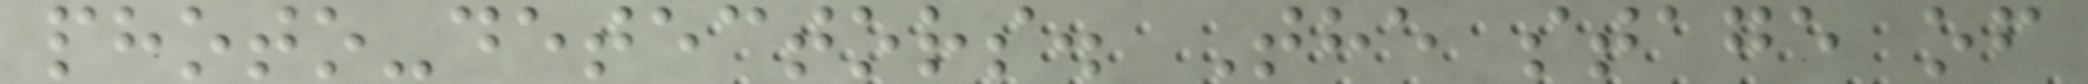photo-detectors. The stage of
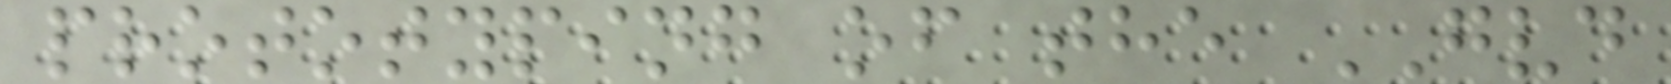prototyping of the GVD
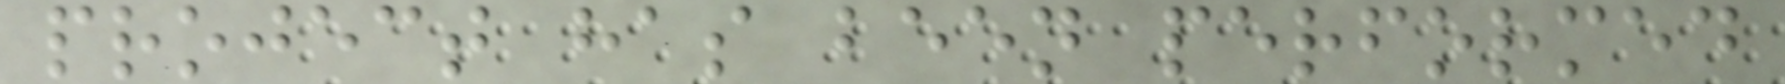project has been performed
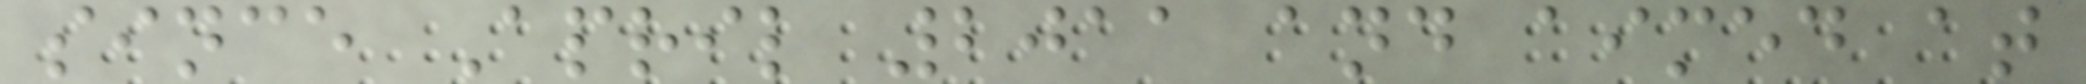since April 2011 and aimed at
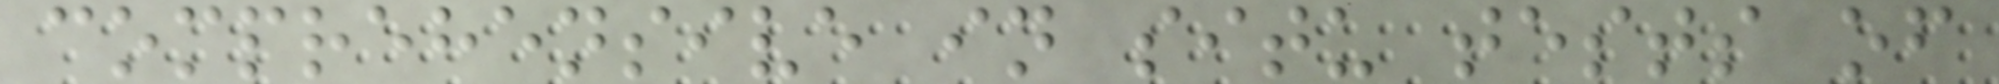comprehensive in situ tests of
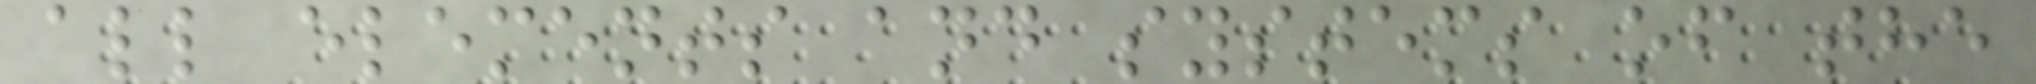all elements and systems of the
